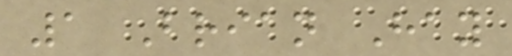1 Brian Hay
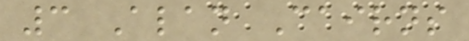3 Alan Cairns
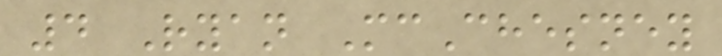4 Ryan McChesney
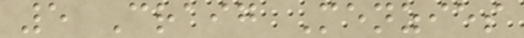5 Craig Menzies
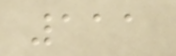111
